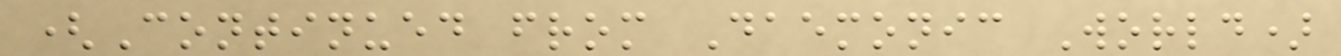(Continued from Daemonic World)
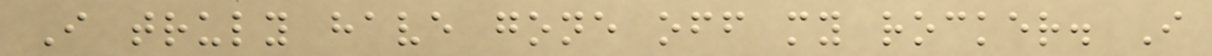I truly have gone off my rocker. I
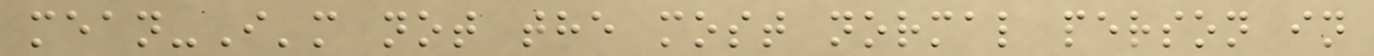mean-I'm not the most normal person in
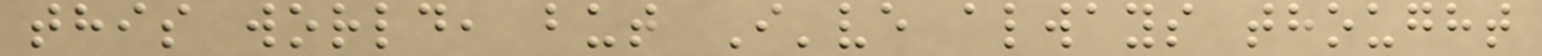this world, but I've always thought
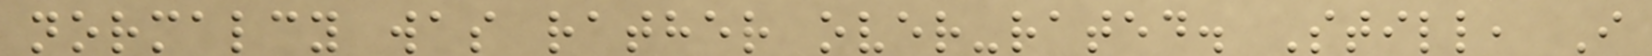normalcy was rather over-rated. Still, I
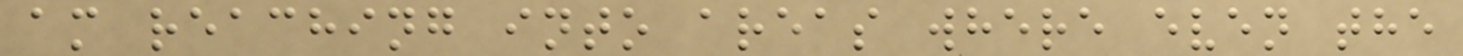am reaching into areas where even the
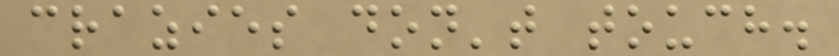crazies don't touch.
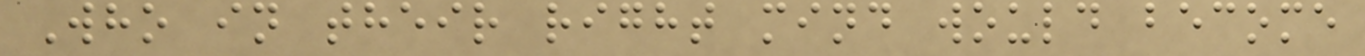Who in their right mind would become
